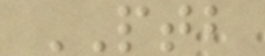PTB
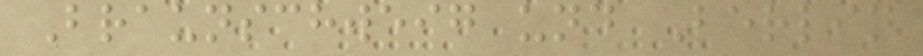Braunschweig und Berlin
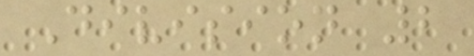Division 2
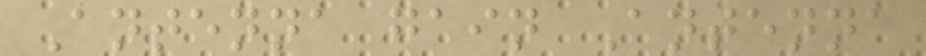Antenna gain Antenna
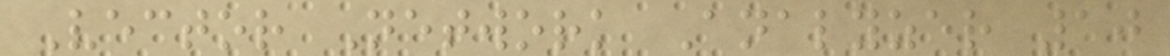Vector Network Analyzer 10
